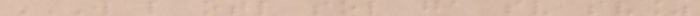W L OTL SOL GA SV SV%
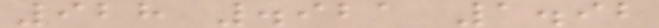928 .921 1.92
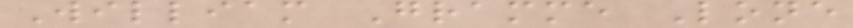William Gramme Lone
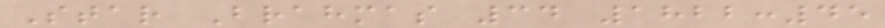Star Brahmas 34 1822:45
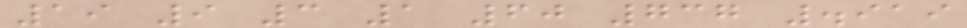19 9 3 1 60 737 .919
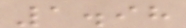1.98
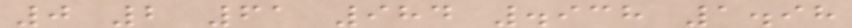0 2 61 984 .938 1.98
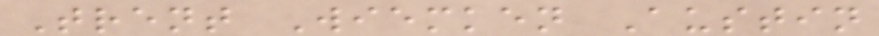Trent Wiemken Austin
